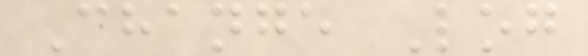Change Log
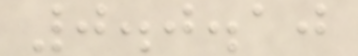0.0.10
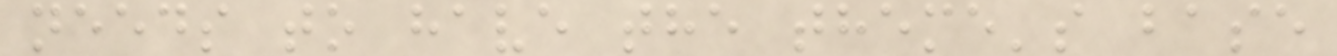needs to have the theme's base
